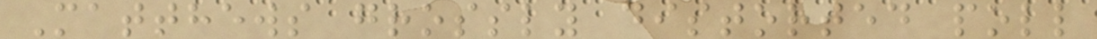Matthews grossly distorted poll
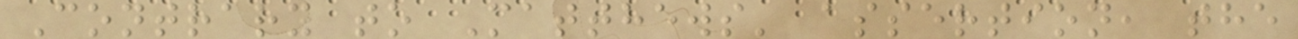Contrary to Matthews' assertion, the
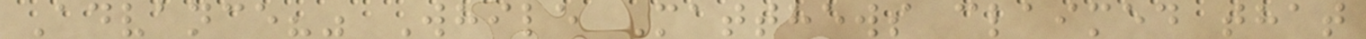Advance?" While Matthews claimed that
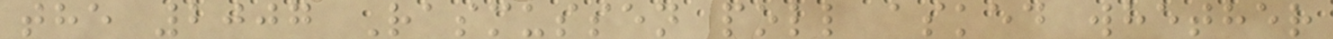the 2007 Rasmussen poll asked whether
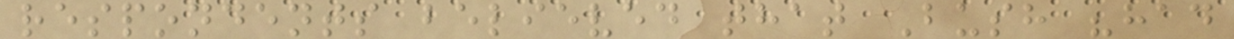respondents believed that Bush "had
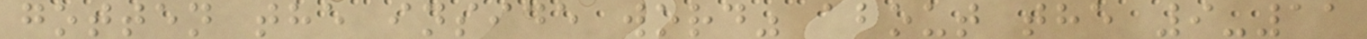gotten the inside word" about the 9-11
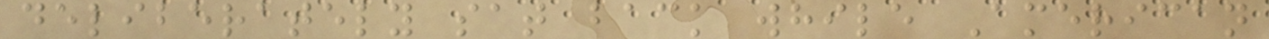deliberately sat back while American
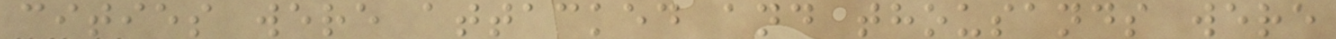cities were attacked and thousands were
